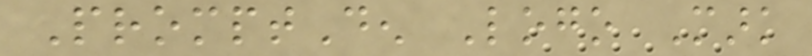PromptDen Logo Mark
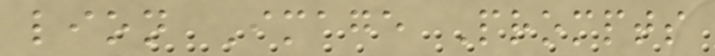lion Image Prompts
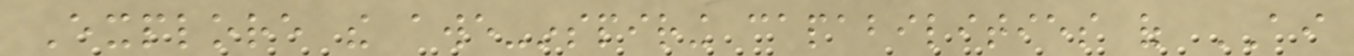Explore the awe-inspiring capabilities of AI
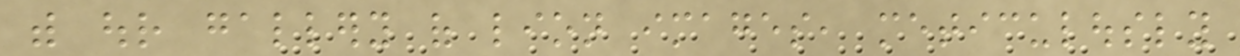with our gallery of lion images, meticulously
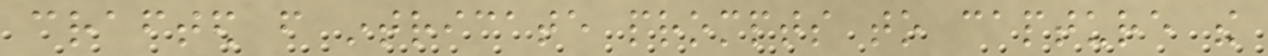crafted from intricate prompts to capture the
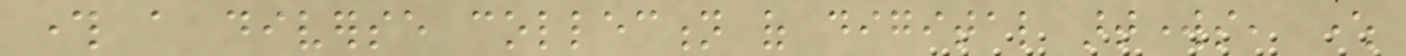through a diverse collection of digital artworks, where
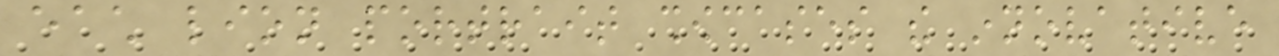each lion portrait showcases the innovative
